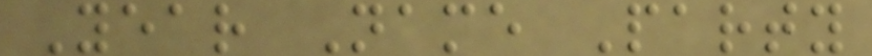Year Name Party
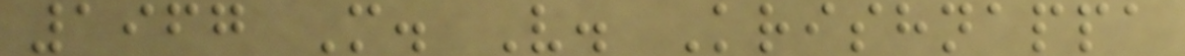1967 M. V. Krishnappa
